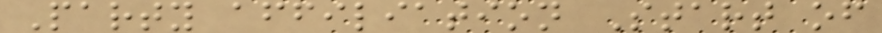Party affiliation Start of
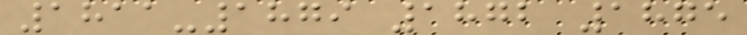1811-1879 1872 1875
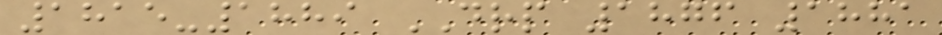1815-1889 DRP 1876 1881
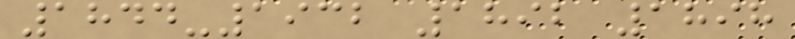1844-1932 1892 1898
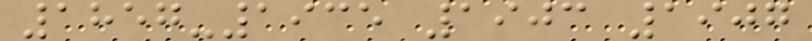1857-1935 1903 1907
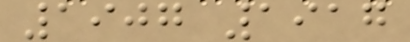1907 1917
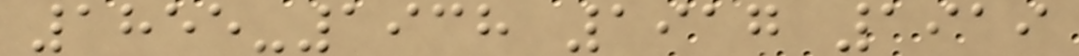1855-1938 1917 1919
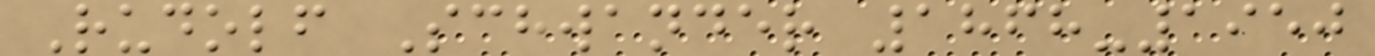Rudolf Schwander 1868-1950
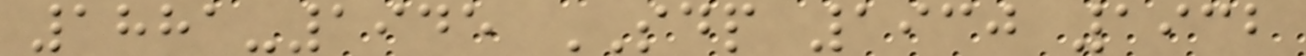1881-1945 SDP 1930 1932
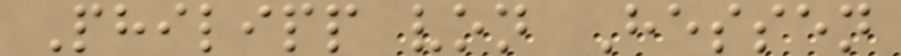Philipp von Hessen
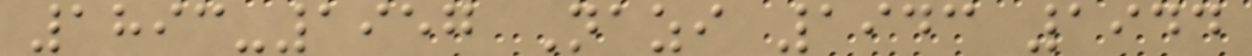1893-1957 Nazi 1943 1944
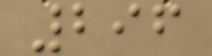296
